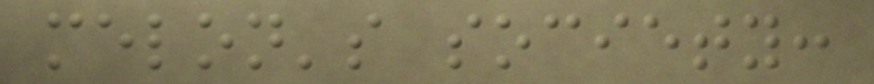melon's society:
